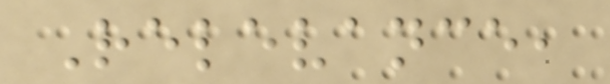Relevance,
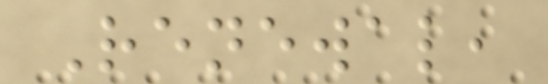Renewal,
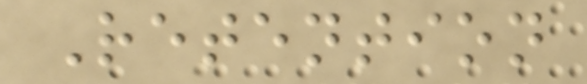Retention
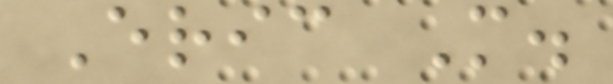Eric M.
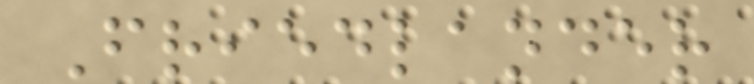Friedlander
